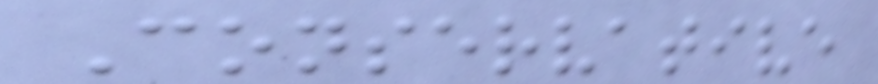Conservative
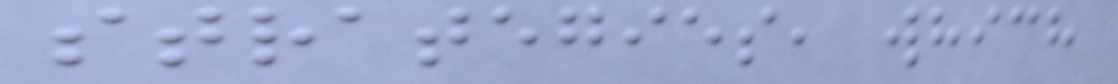strategies, which
